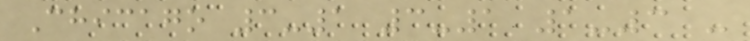Chicago 3-1 3-1 1-3 -
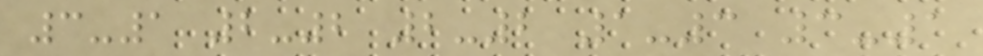3-1 2-2 2-2 1-3 3-1
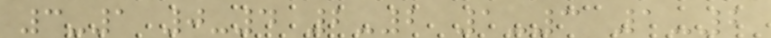3-1 0-4 2-2 1-3 1-2
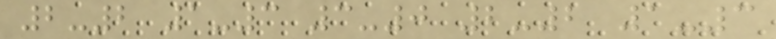2-2 1-3 3-0 2-2 1-3
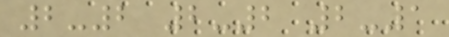2-2 2-2 2-1
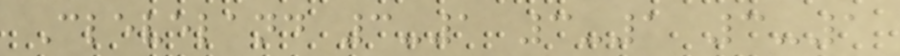Cleveland 3-1 3-1 3-1
